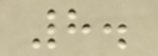8.
